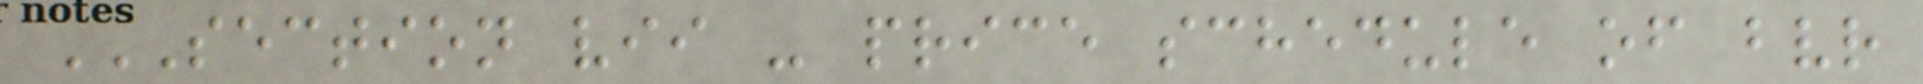SECTION VII - PRICE SCHEDULE OF BVR
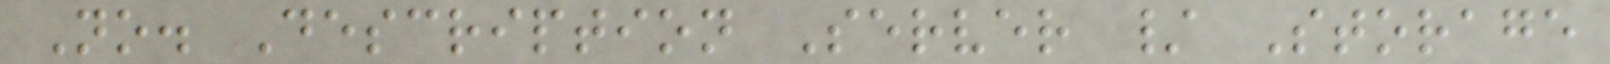No. Description Server / Storage
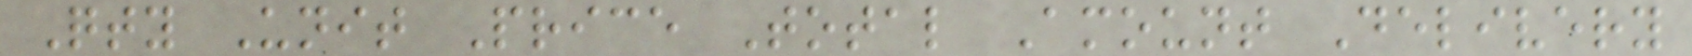Qty Unit Price Total Amount Delivery
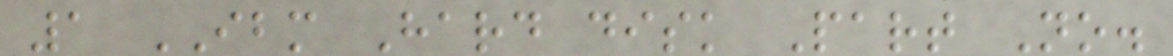1 IBM Hard disk Part No.
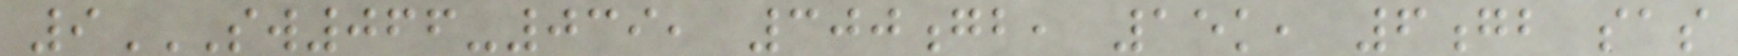9SW066-039, 300GB, 15K, 6GB SAS
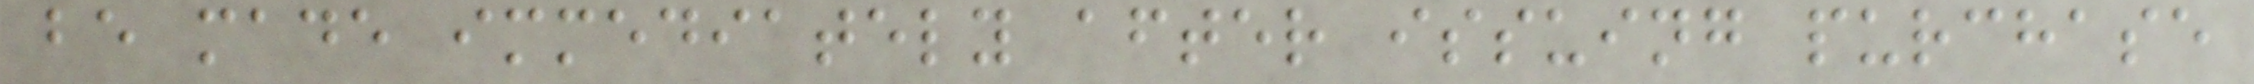be made immediately after issuing purchase
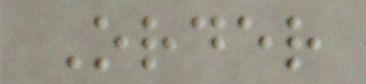Order
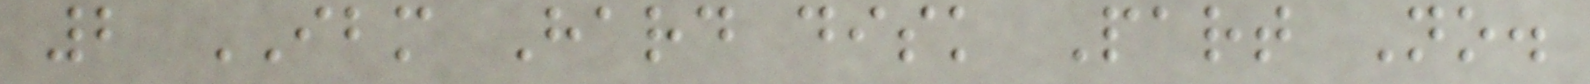2 IBM Hard disk Part No.
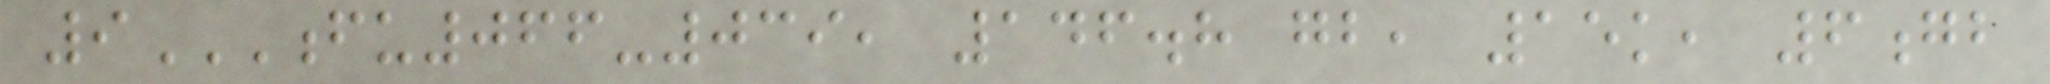9FU066-039, 146.8 GB, 15K, 6GB
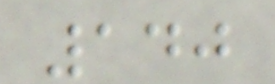140
